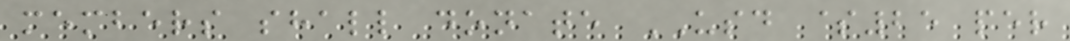members shall donate USD $25 per
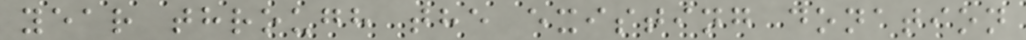year through the existing donation
